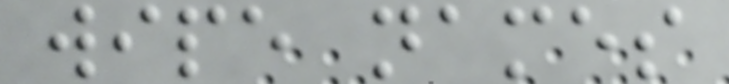wipe names
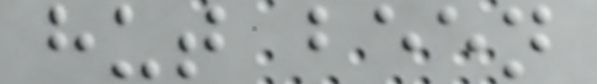hut been
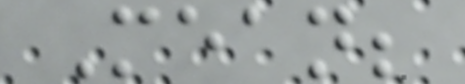Mean;
